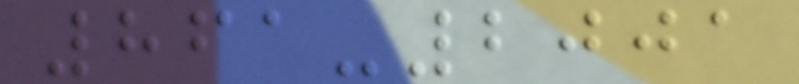861-2001
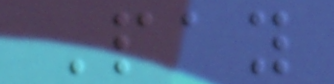Pay
